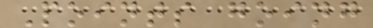Points going
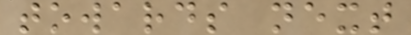towards next
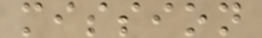mission
